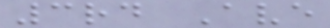3rd Ave
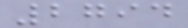2794
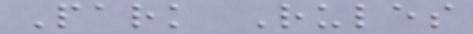Park Rules
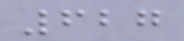627
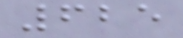625
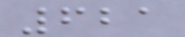621
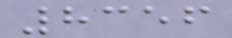8356
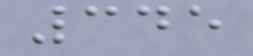345
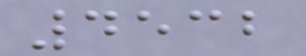4532
